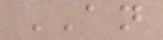AN
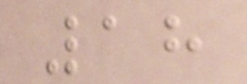18
